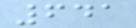641
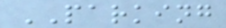PARKING
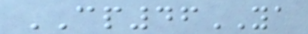CP46YA
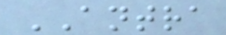ANTRA
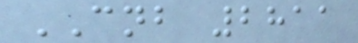CNB 2811
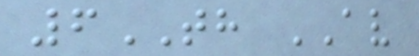6TH AV
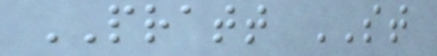PRATT ST
